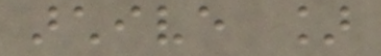archive ]
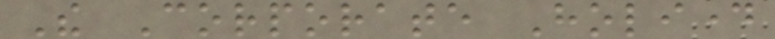The Corporate Holiday
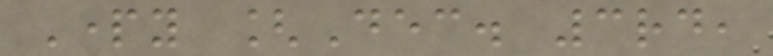Party [Dec. 3rd,
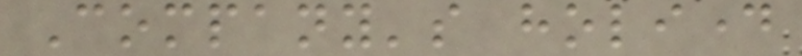Company's holiday
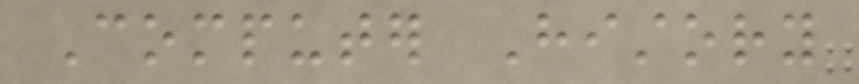Computer History
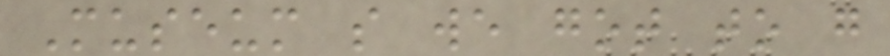Museum so we got to go
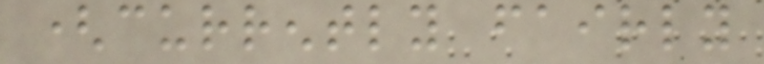(currently fairly
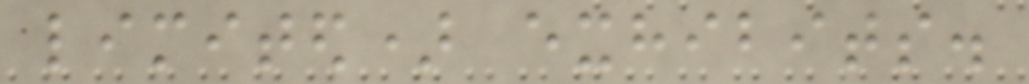limited) exhibits.
